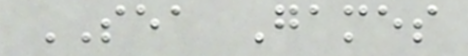SEA Games
